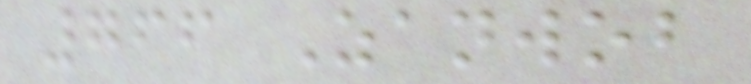766 Zanwob
